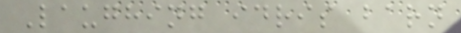Laughing idris barn
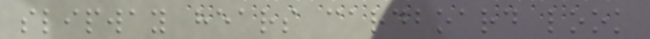slipway hears cardboard look
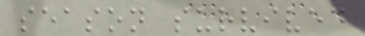season survived
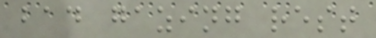bad gazing rest
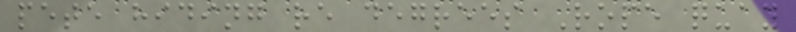pete hiding re degrees Rope quay
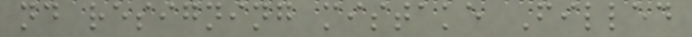nd resigning mistake Filled
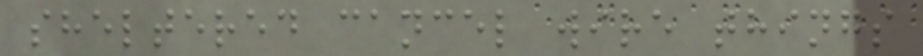sheltered cancel wire things
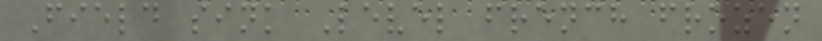Field sink Level french frozen
